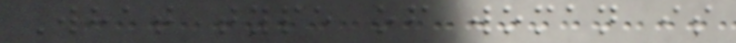What type of woman is
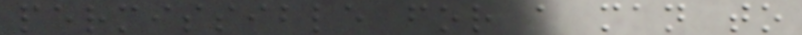permissible for a man to
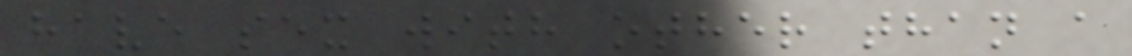have sex with other than a
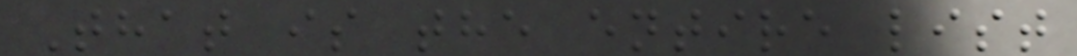That is the entire list
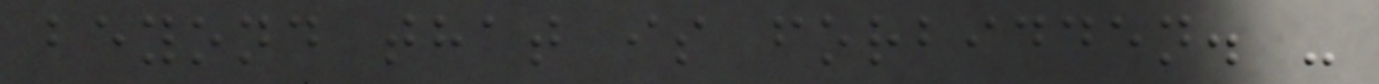beyond that is forbidden. -
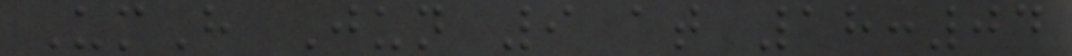UmH Jun 9 at 18:04
